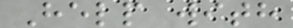Help with
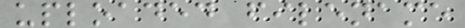uploaded filename
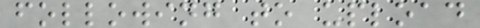following to upload
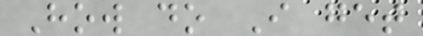How do I get
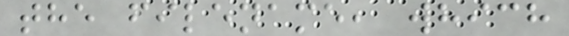the filename, which
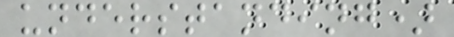understanding)
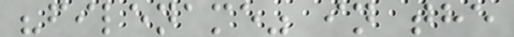"filename" in the
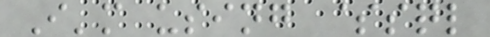I'm using $sql
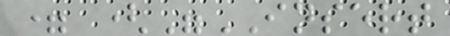= ("INSERT
